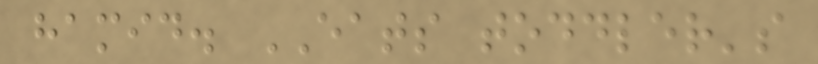hamid. EATS toddler's
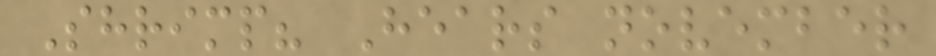Shrimp? Hears november
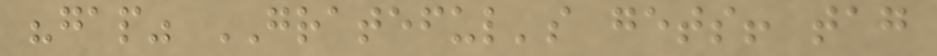"gap" GRATEFUL's gets! tag
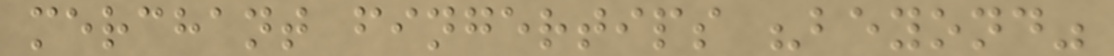merchant fingertips "beyond"
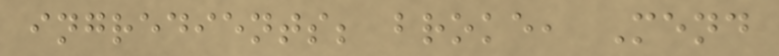ingredients; broke, Mend
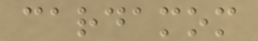cardamom
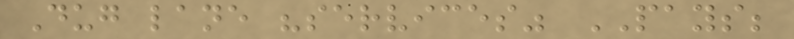Dug lane "services" PAYS;
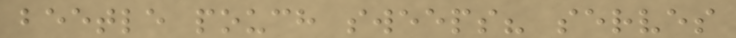beetle pouch sweeps? serves
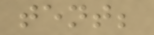tent;
